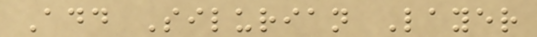Add Silurian Layer
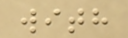with
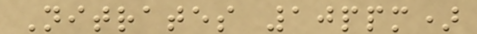Nitrates 10ppm)
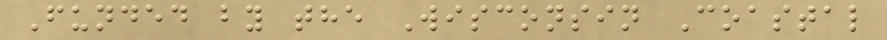Funded by the Wisconsin Coastal
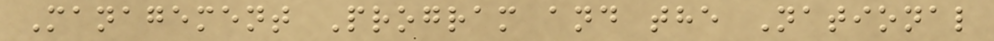Management Program and the National
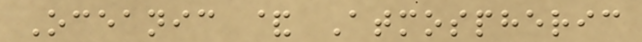Oceanic & Atmospheric
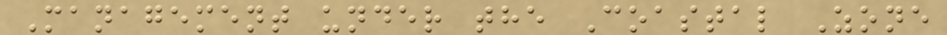Management under the Coastal Zone
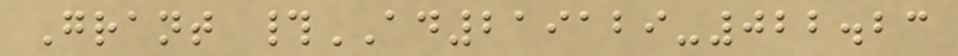Grant #AD219129-022.23
